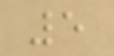5
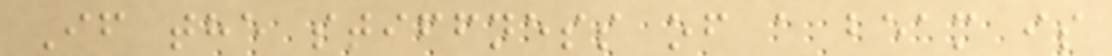If the stiffness of a beam is
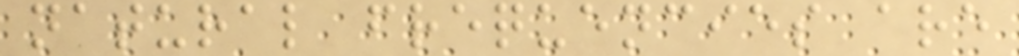natural frequencies are
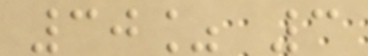30% 3
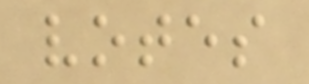votes
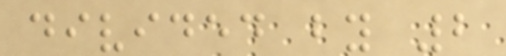divided by 2
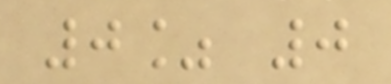0% 0
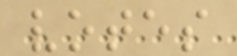votes
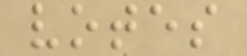votes
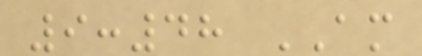9:48 AM
